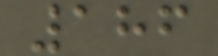186
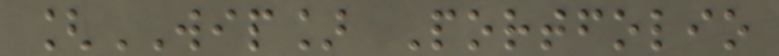[WIP] Portfolio
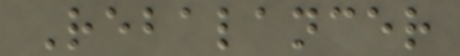Rebalancer
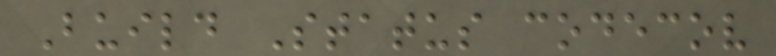Build Status codecov
